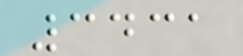3431
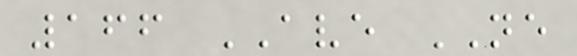166 AVE NE
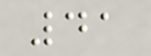41
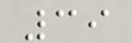39
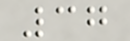37
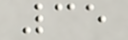35
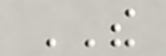THE
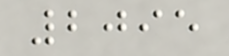2095
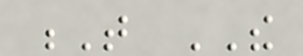T THE
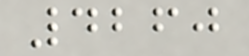4260
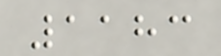1183
